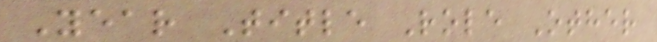Year Title Role Other
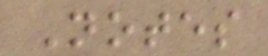Notes
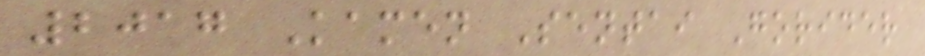2017 Kamen Sentai Gorider
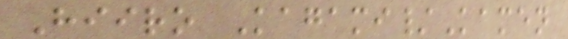Hiiro Kagami/Kamen
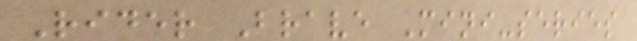Rider Brave Mini-series
